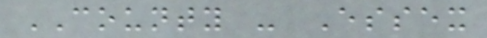COUNTY - Essex
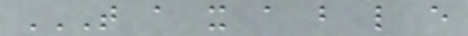T A X A B L E
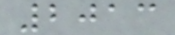2013
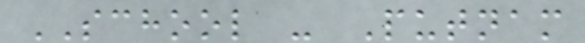SCHOOL - Putnam
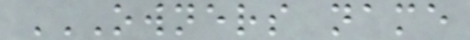OWNERS NAME
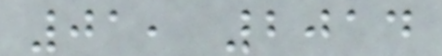01, 2014
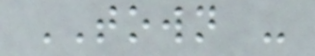TOWN -
